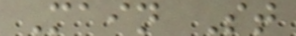Main St
